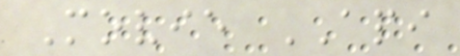Movie API
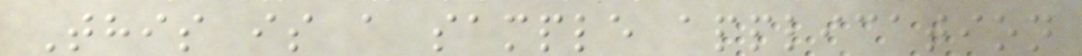This is a sample application
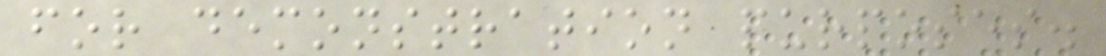for demonstration purposes.
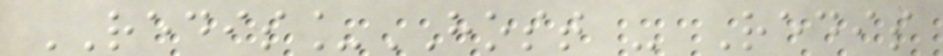REDIS_HOST - Redis
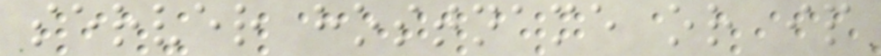server hostname or ip
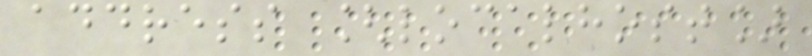address [localhost]
